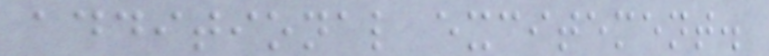additional excitement.
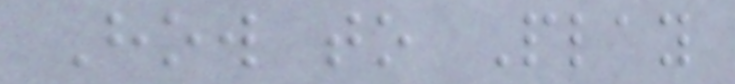How to Play
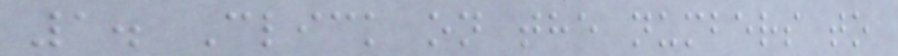1. Click on the numbers to
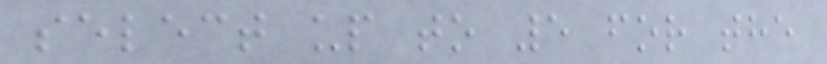select up to 5 for the
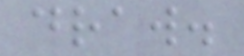draw.
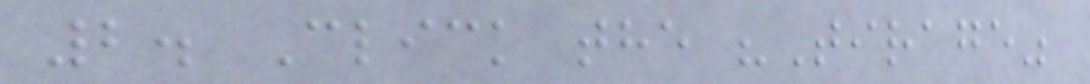2. Click the "Tirage"
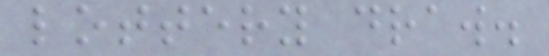lottery draw.
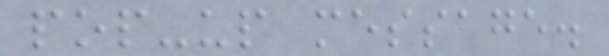pop-up message.
